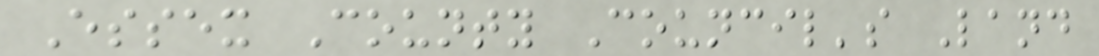Essex County Council's Land
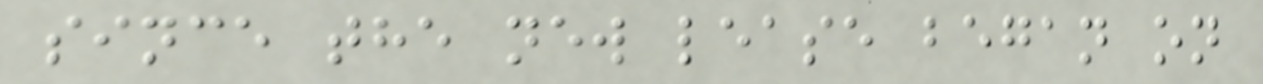since the new lease began on
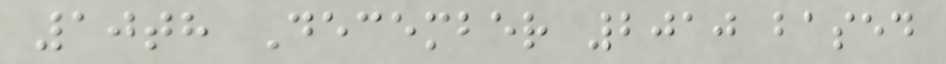10th December 2010 based
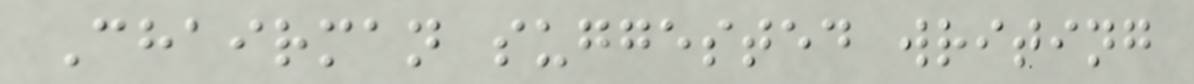Chairman suggested writing
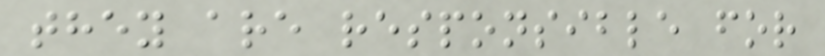they are responsible for
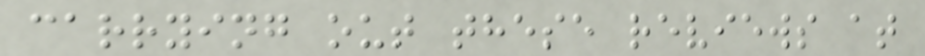carrying out these reviews at
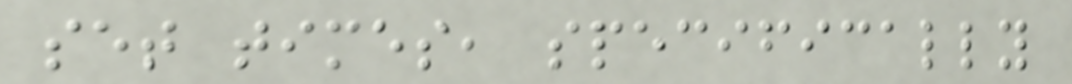set times, specifically
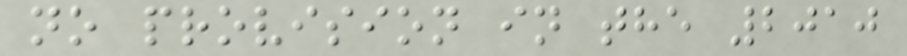no provision in the 2010
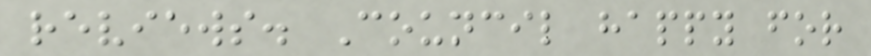reviews. Council happy for
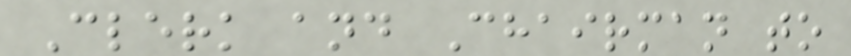Clerk and Chairman to
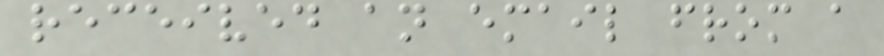received an email from a
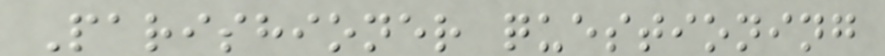Parishioner questioning
